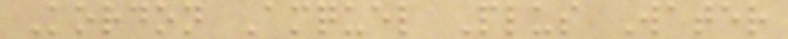Kordon Amquel Plus Water
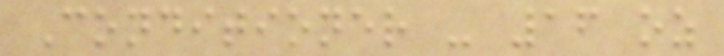Conditioner - 16 oz
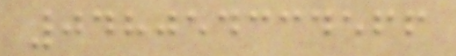048054334566
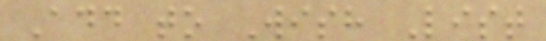Add to Wish List
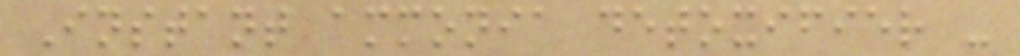Instant ammonia detoxifier -
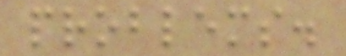problems.
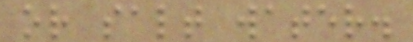or salt water.
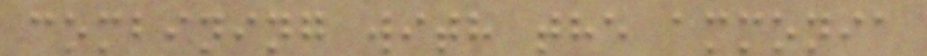combining with the ammonia
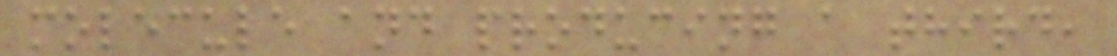molecule and producing a third,
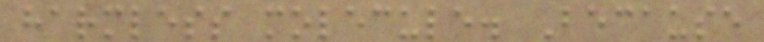harmless molecule. Because
